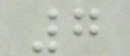7
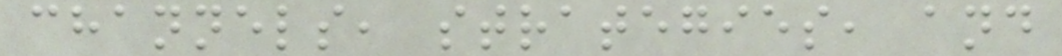channels, strategies, and
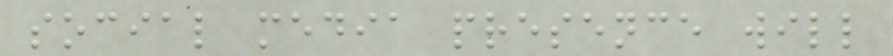social media presence will
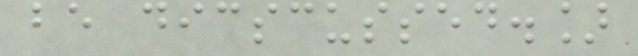be dicscussed.]
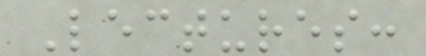Lectures:
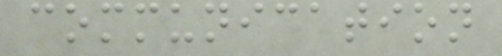communication
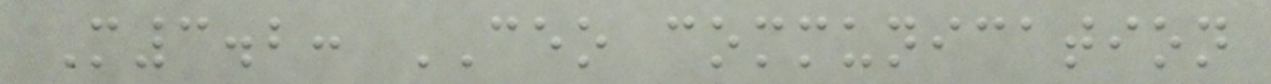M3.2: CEO communication
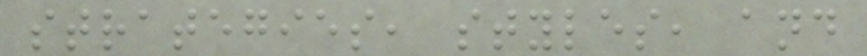strategies, styles, and
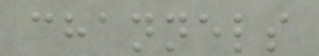channels
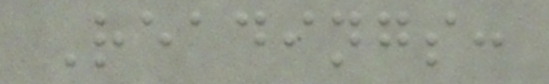Readings:
